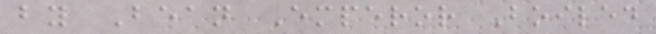by Bean Emperor Boiled
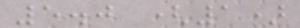5.0 (1)
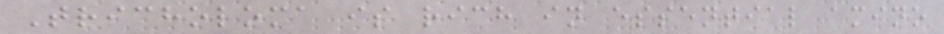Tricholoma is rich in essential amino
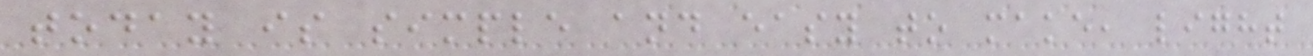today is simple and easy to make, light
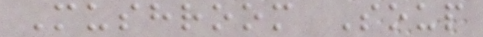Mushroom Soup
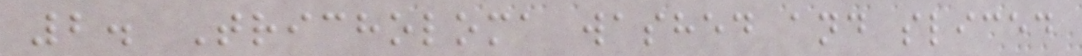2. Tricholoma washed and sliced
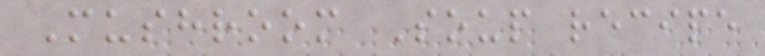Mushroom Soup recipe
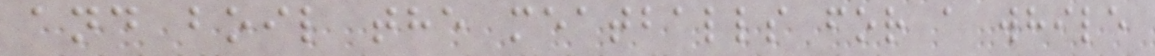and boil the meatballs for a while
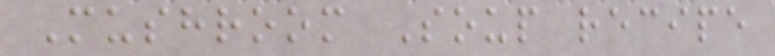Mushroom Soup recipe
